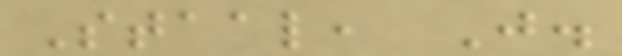Staal, J.
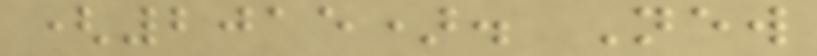(2015). New
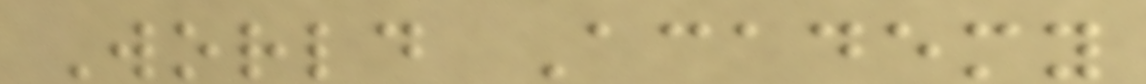World Academy
